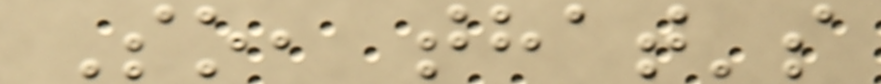So, that's
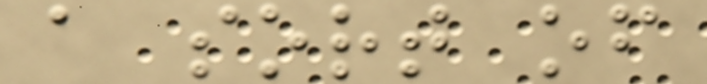a sort of
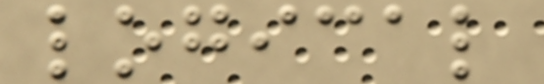logical
